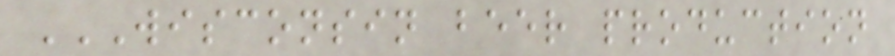WISCONSIN BEER PRODUCTION
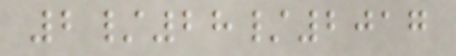2/28/2017
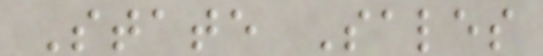State Sales
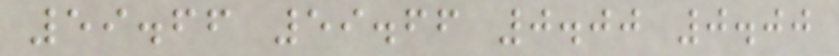59.66 59.66 0.00 0.00
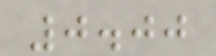0.00
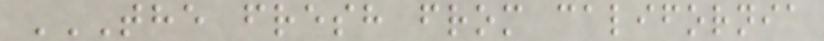THE FRESH FROM CALIFORNIA
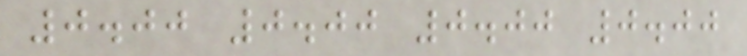0.00 0.00 0.00 0.00
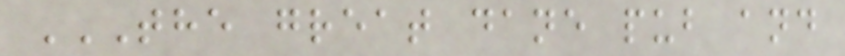THE GREAT DANE PUB AND
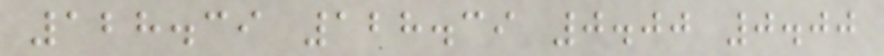128.39 128.39 0.00 0.00
